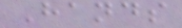Hands
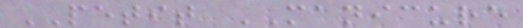PETIT MANICURE
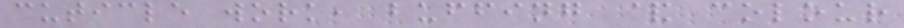cuticle work, buffing & colour
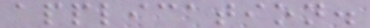application.
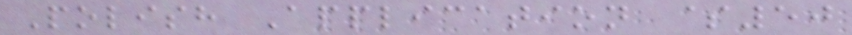Polish Application $50
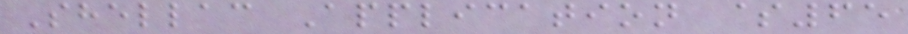Shellac Application $65
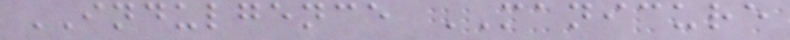INDULGENCE MANICURE
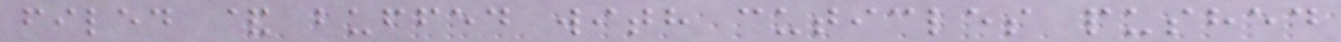filed & buffed with cuticles pushed
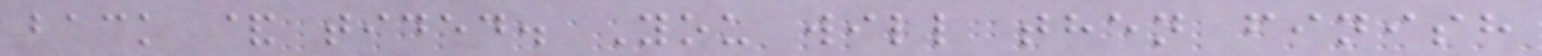back & tided. You will then finish
